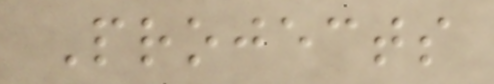Projects
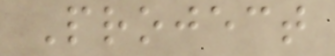Project
